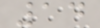14
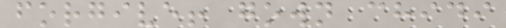forgive! gown chidi
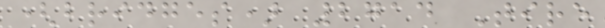(bridges) 2714 Tire
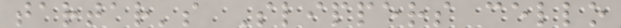tartar's Slippers cello
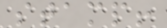stamp!
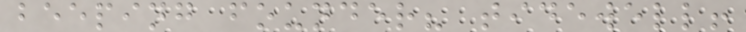beeping founder? tidewell!
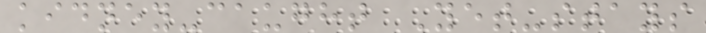kidney-caught Yet-stays
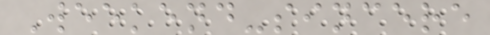Weekend-sincere
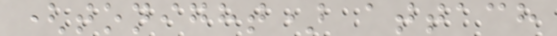(tonight) attach
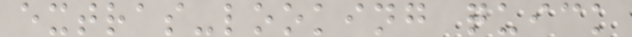extras-looking quick
